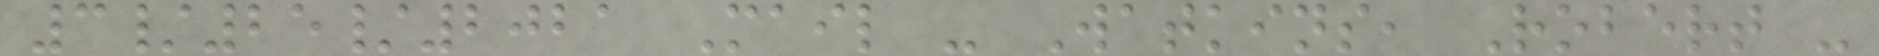3/25/2021 Mail - Watkins, Robert -
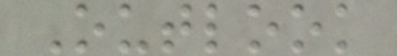Outlook
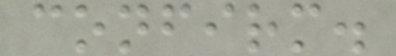confirm.
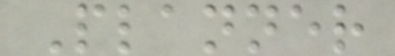Planner
